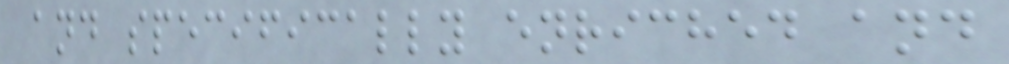and specifically enriched and
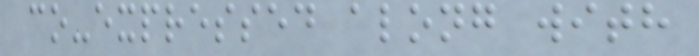co-expressed along with
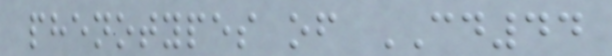phenotypes of CD44
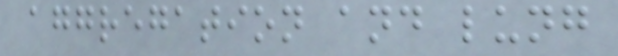aggregation and lung
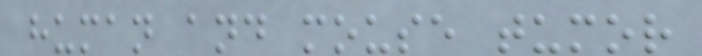human and mouse tumor
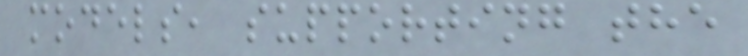models, supporting the
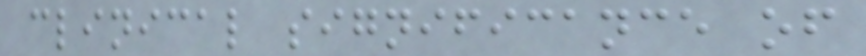clinical significance of
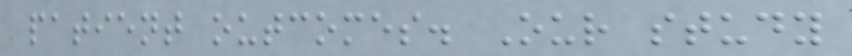patient outcomes. Our study
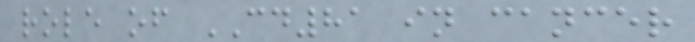role of CD81 in cancer
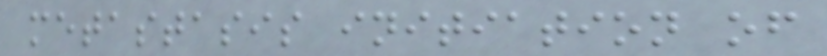metastasis initiation of
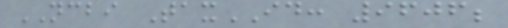NCBI TaxID: 9606;
